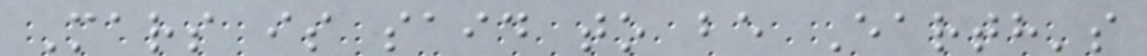Mars is said to be Earth's
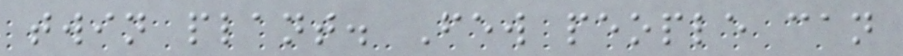twin plant. Few people can
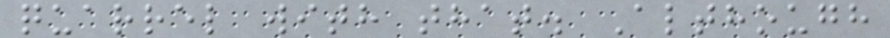quarrel with that. Although
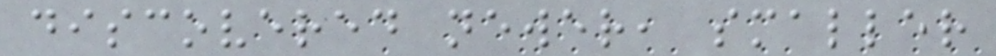discovered newer, smaller
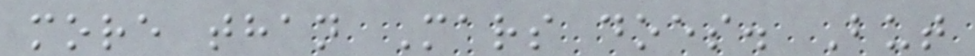more than Mars does. But
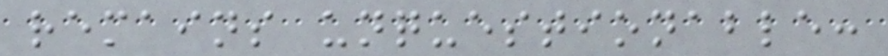remains unquestionable:
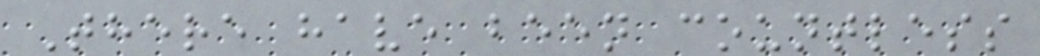There have been countless
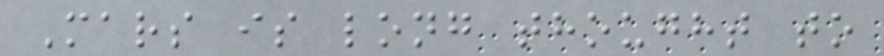Mars is long thought to
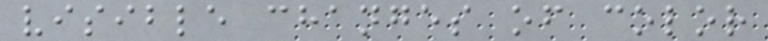visible changes of color
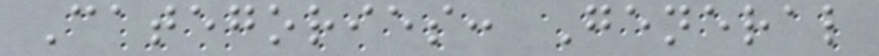Categories: General
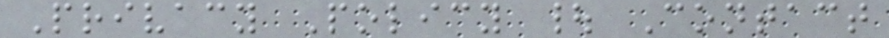Privacy Policy | Contact
